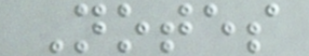Notes
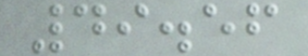49.56
